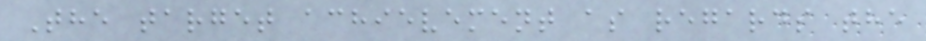The target achievement as regards the
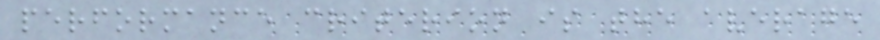performance criterion is the average
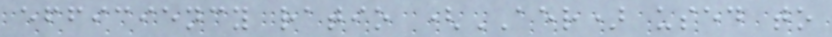efficiency ratio (AER) used to
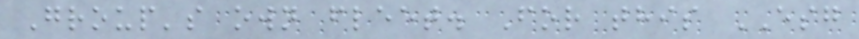Group's own fleet. For this ESG
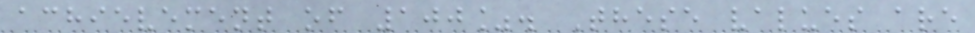achievement of 100%. These values are
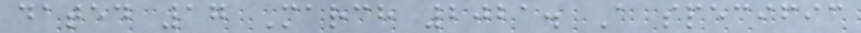dated 17 March 2021. A specific
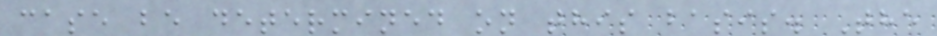case be determined on this basis. The
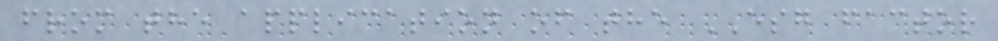from the application of the ESG factor
